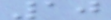10
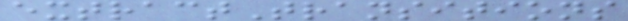extractTransitions
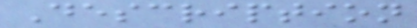Description
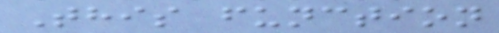This function
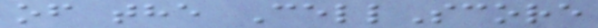of the CellScore
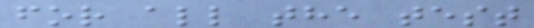for all the test
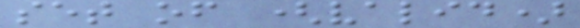set of (valid)
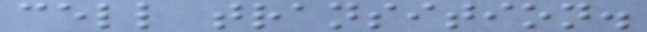cell transition.
